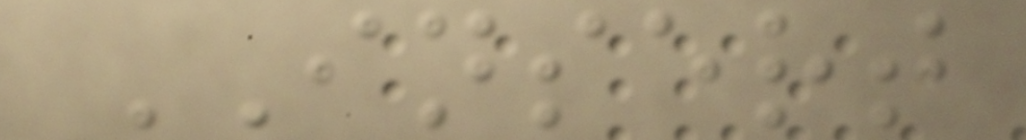INSERT
